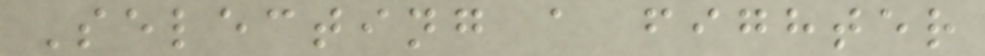Selecting a fighter
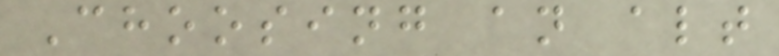Choosing an alt
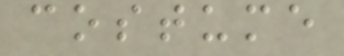costume
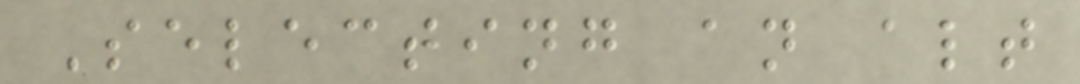Selecting an alt
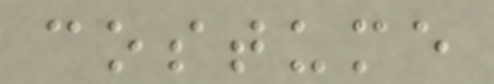costume
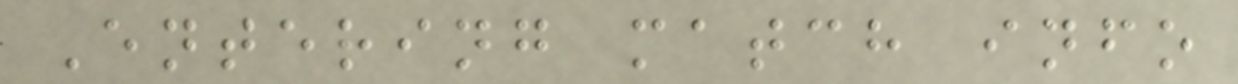Entering match info
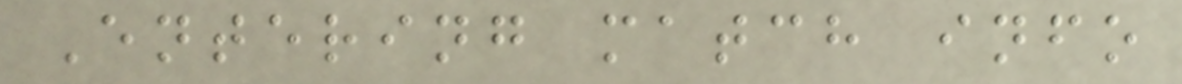Entering match info
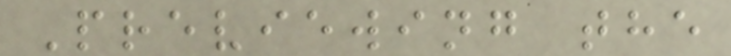Previewing the
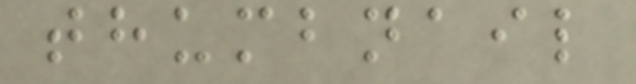thumbnail
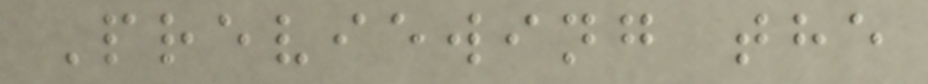Previewing the
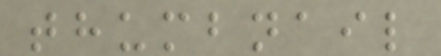thumbnail
